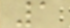1
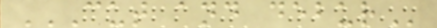CUT AND DEBUR
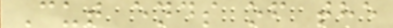Cut ends of the
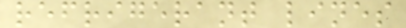refrigerant lines
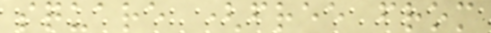square (free from
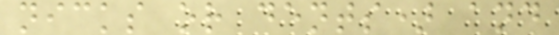nicks or dents) and
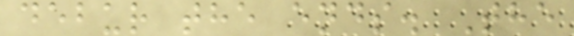debur the ends. The
